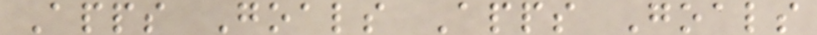Apps Goals Apps Goals
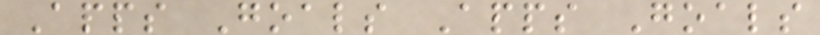Apps Goals Apps Goals
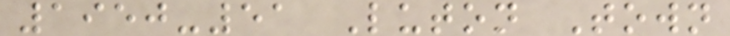1950-51 Luton Town
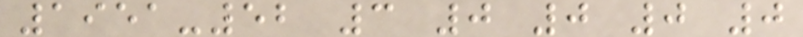1951-52 3 0 0 0 0
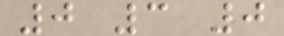0 3 0
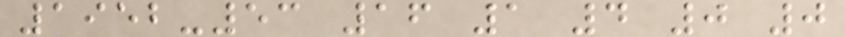1952-53 16 1 4 0 0
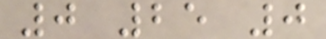0 25 0
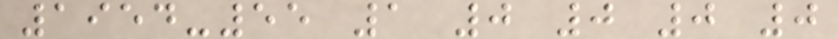1954-55 1 0 0 0 0
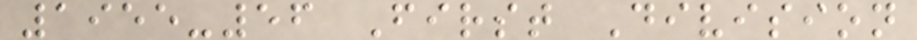1955-56 First Division
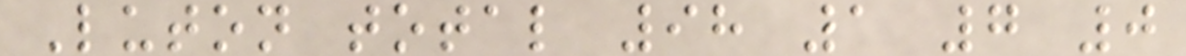Luton total 98 1 7 0
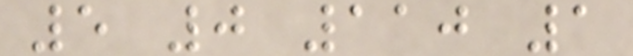5 0 110 1
